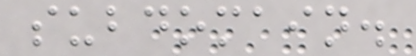subdomain.
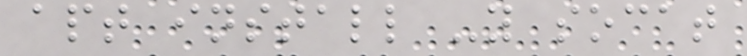apt install -y socat
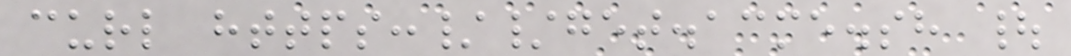curl https://get.acme.sh |
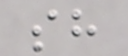sh
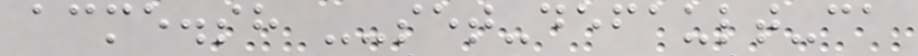acme.sh --set-default-ca
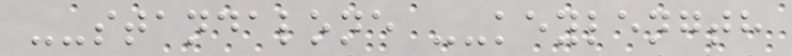--standalone --keylength
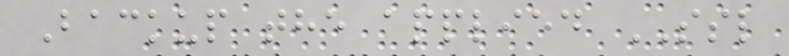Backup the applied SSL
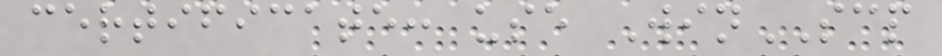certificate: use WinSCP
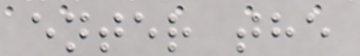enter the
